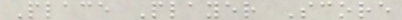Place Player Score
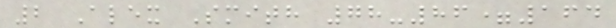2 Alex Smith 78-86=164
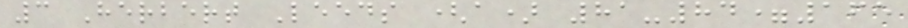3 Herbert Leeds (a) 81-84=165
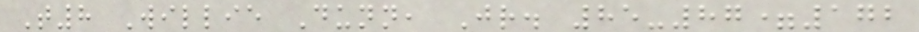T8 Willie Dunn, Jr. 85-87=172
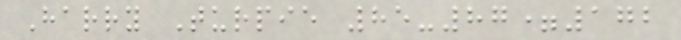Harry Turpie 85-87=172
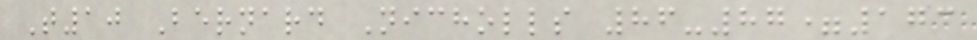T10 Bernard Nicholls 86-87=173
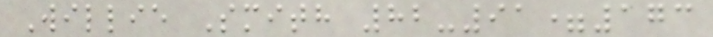Willie Smith 82-91=173
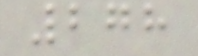278
